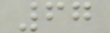67
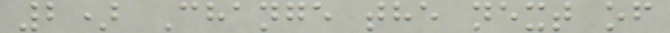2) Change the next of
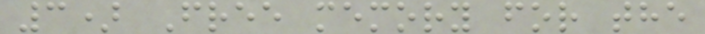3) Free memory for the
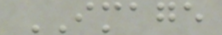IMAGE
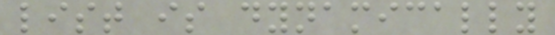list is dynamically
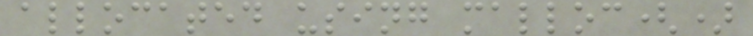allocated using malloc()
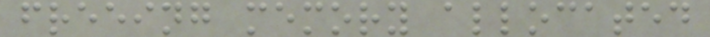freeing memory allocated
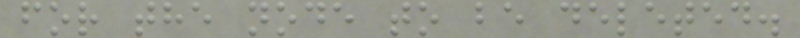for the node to be deleted.
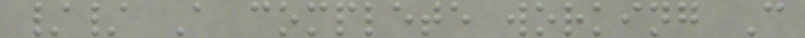// A complete working C
